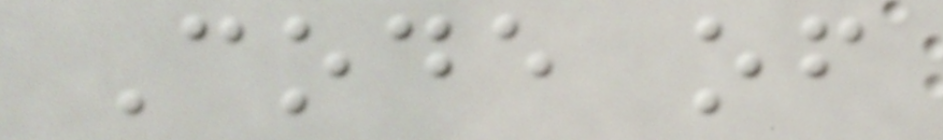Code of
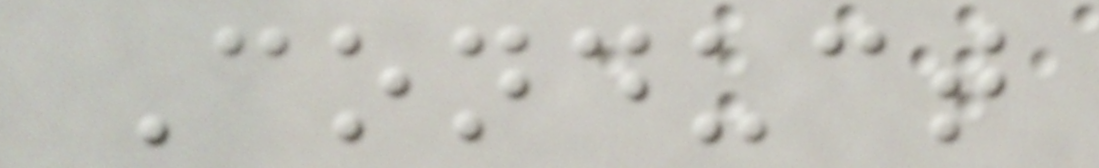Conduct
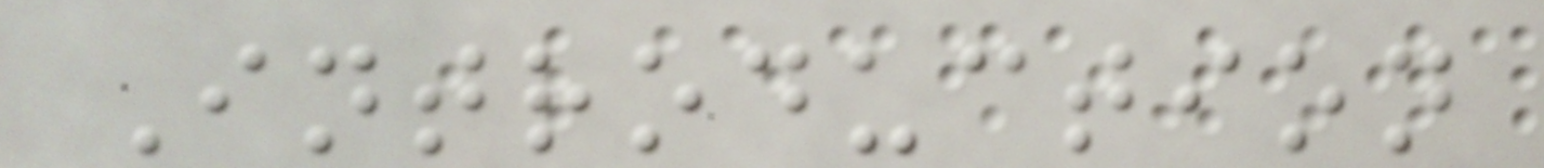Introduction
